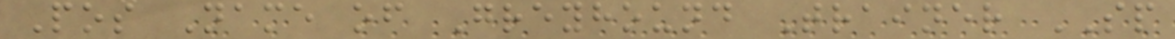Pos Name of Greyhound Trainer SP
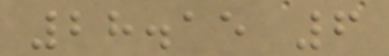28.15 6
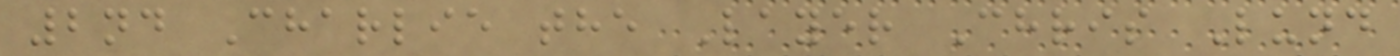2nd Charlie the Layer Chris Lund
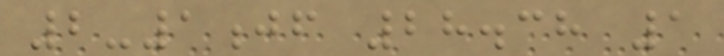2-1jf 28.38 1
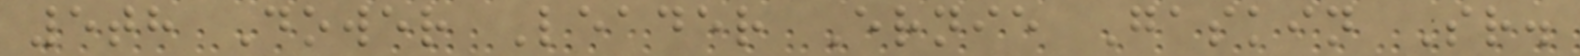5th Dower Leader Ernie Gaskin Sr.
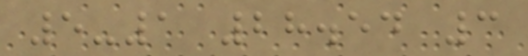5-1 28.54 3
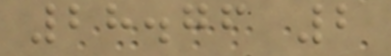28.76 2
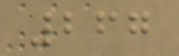267
